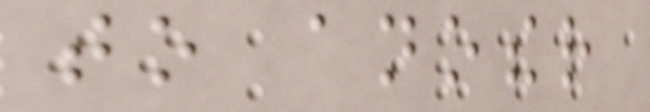to another
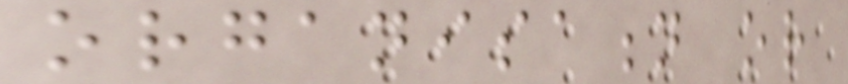organisation or
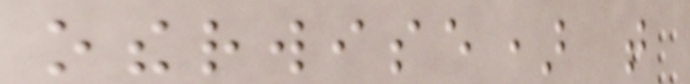otherwise) that
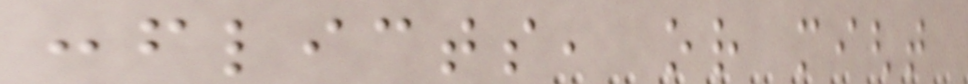conflicts, or might
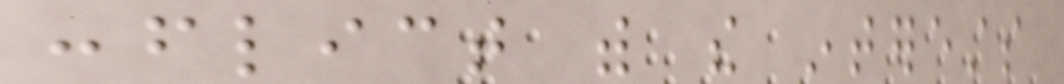conflict with the interests
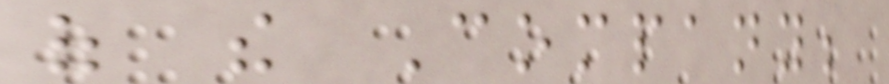of the Company;
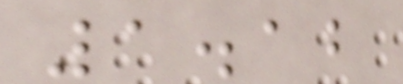1.12
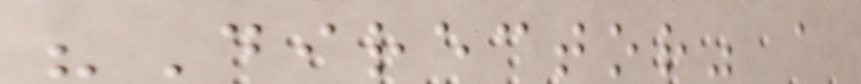"Director" a
